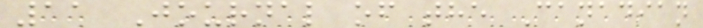11 Journal of the Canadian
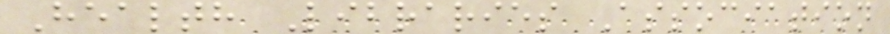Health Libraries Association
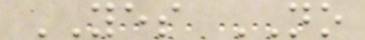YES NO
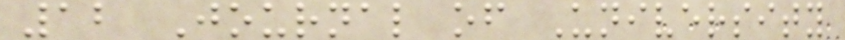12 Journal of University
